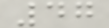47
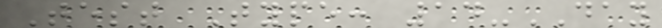Test Type: 14-DAY
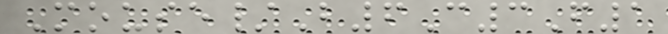Mouse/B6C3F1
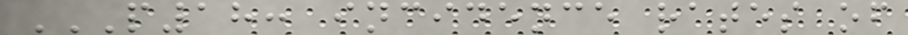P18: INCIDENCE RATES OF
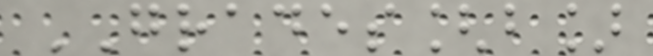GRADES[b]
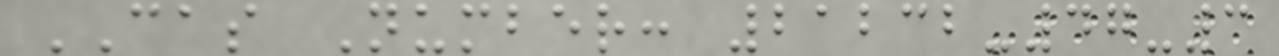CAS Number: 21232-47-3
